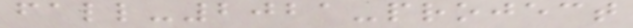fall-2021-project
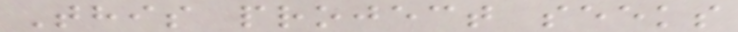This project seeks
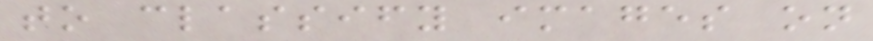to classify images on
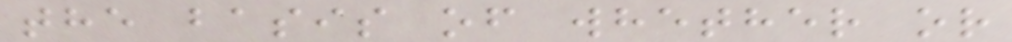the basis of whether or
